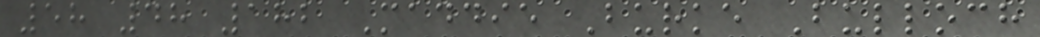58 48 182 Maddie Burke Bulloch
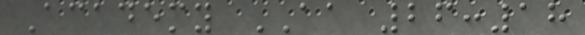Academy AA 26:18
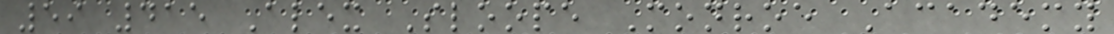59 415 Alex Sloope Monroe Academy
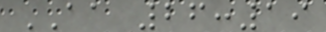AA 26:19
